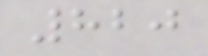820
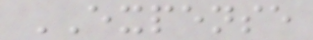EXPENSE
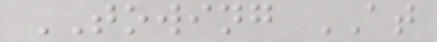TOWING AT
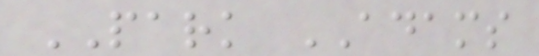PARK ADAMS
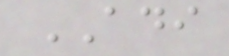ADI
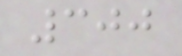300
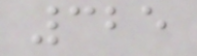325
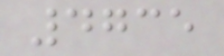4735
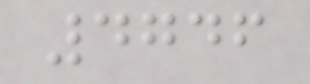4746
